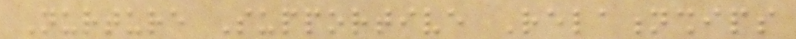Nurture Supportive Relationships
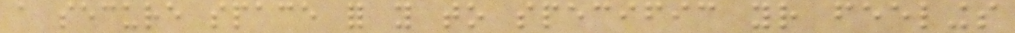a secure space for you to specific your feelings
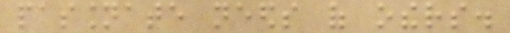passionate needs of others.
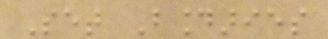Set Boundaries
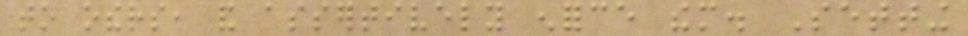to others, and assertively enforce them. Setting
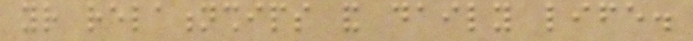your relationships and daily life.
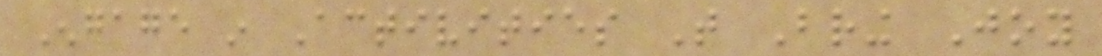Engage in Activities That Bring Joy
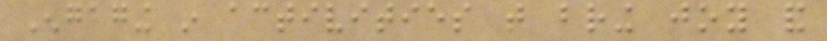Engaging in activities that bring joy and
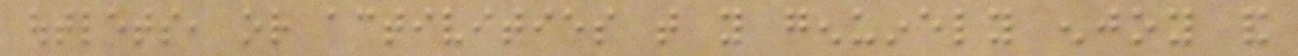outlets, or activities that you genuinely enjoy and
